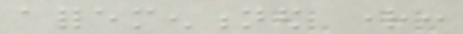aforementioned right:
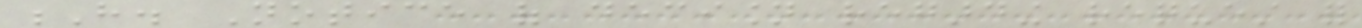H. Notice of decision regarding request for
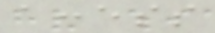access
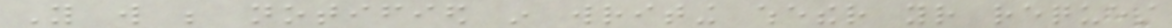You will be notified in writing whether your request
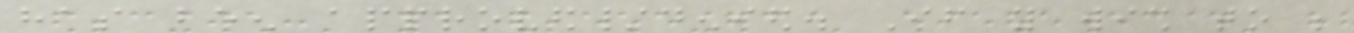has been approved/denied. If you wish to be
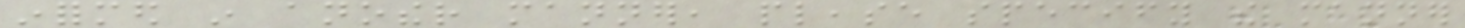informed in another manner, please specify the manner
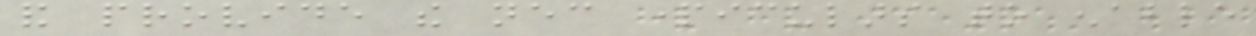and provide the necessary particulars to enable
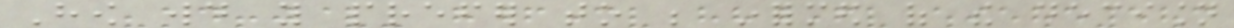How would you prefer to be informed of the decision
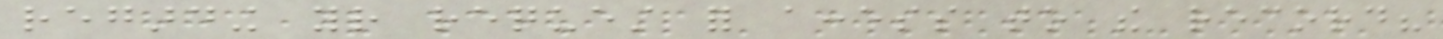regarding your request for access to the record?
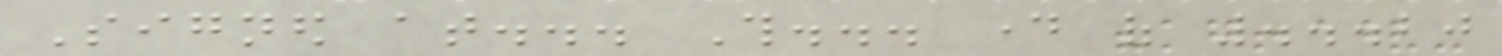Signed at... This... day of ...20
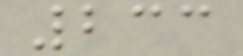233
